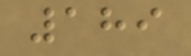189
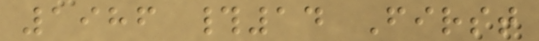1986 #14 First
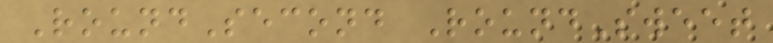RoundSecond RoundSweet
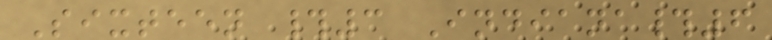Sixteen #3 Indiana#6
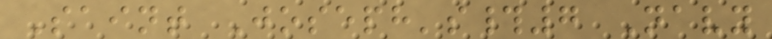Saint Joseph's#7 Navy
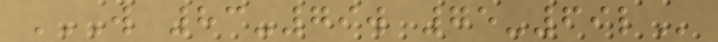W 83-79W 75-69L
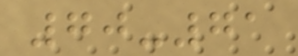70-71
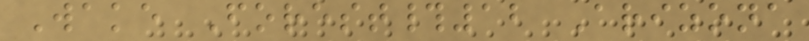Wake Forest#12 Arizona
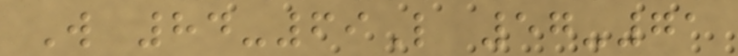W 84-69L 57-71
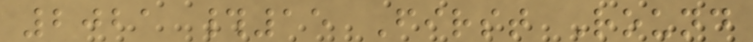2021 #15 First Round
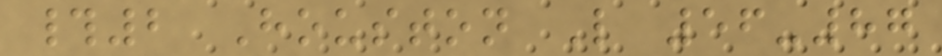#2 Houston L 56-87
